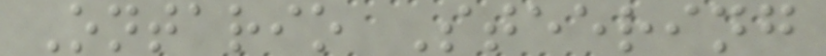Ontario Steering
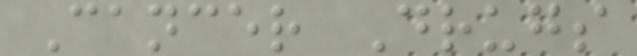Cancer Drugs
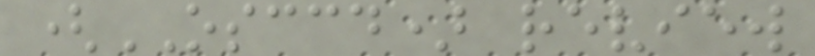(OSCCD) review
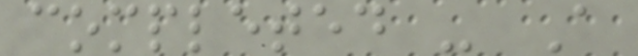completed - A
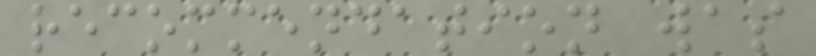recommendation was
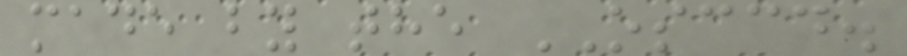made by the OSCCD.
